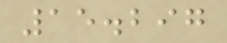15.297
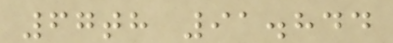67th 91.844
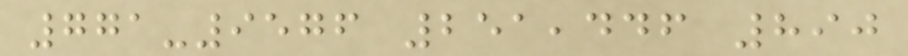771-9576 251,446 890
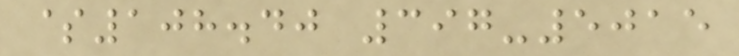$108.40 397-5015
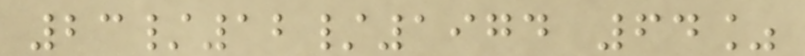23/12/1974 64%
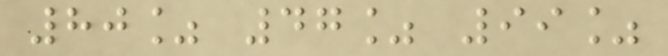80% 47% 99%
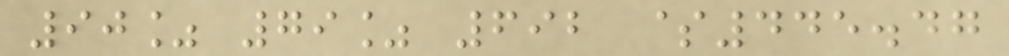90% 79% 692 $445.47
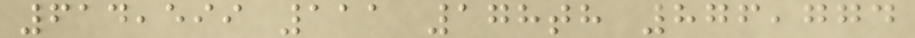614,599 111 178th 876,774
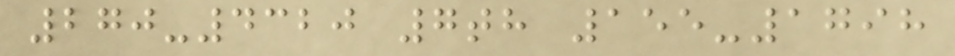270-4320 7th 155-1798
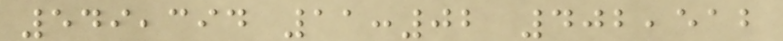549,394 11:02 402,512
